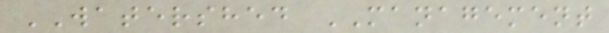WATERSHED MANAGEMENT
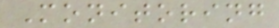Monitoring
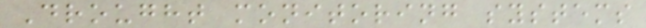Drought monitoring systems
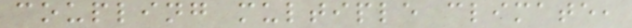coupling multiple climate,
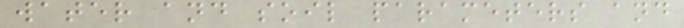water and soil parameters and
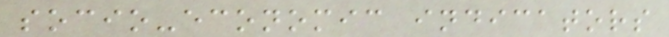socio-economic indicators
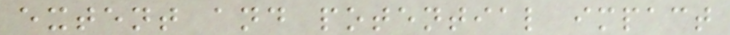extent and potential impact
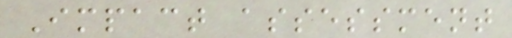Impact assessment
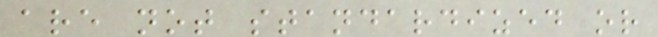are not standardized or
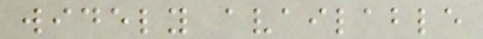widely available
